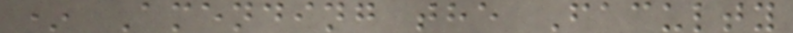* Amending the Faculty
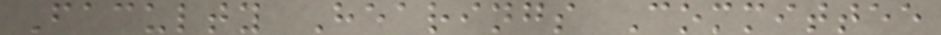Faculty Hearings Committee
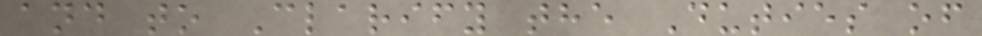and to Clarify the Duties of
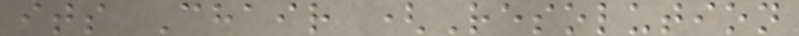its Chair (Resolution
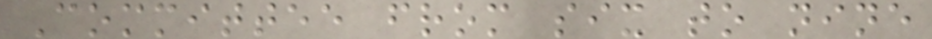Committee from six to nine
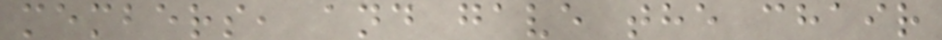members, and gave the chair
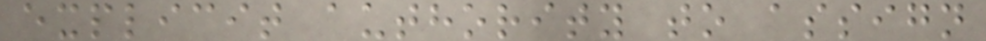explicit authority to assign
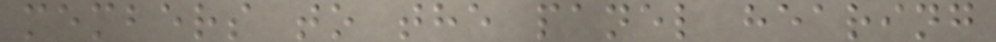members to the panel hearing
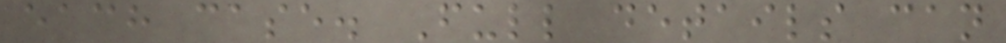each case. Full details can
